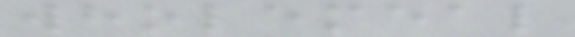wholemeal
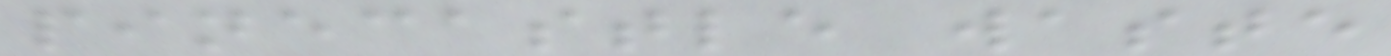pinecastle waste
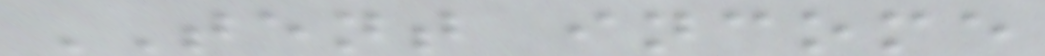TENT income
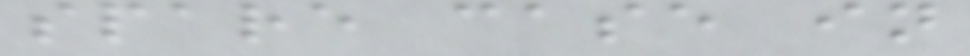spare case in
